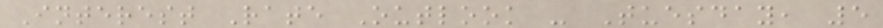Interest Rate Outlook - Tuesday, 5
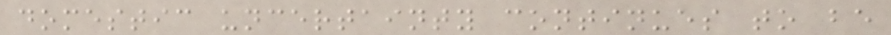domestic uncertainty continues to be
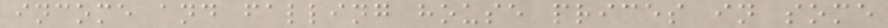income and falling house prices in some
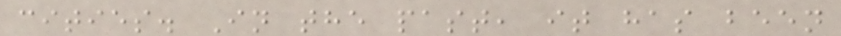cities. In the past, it has been
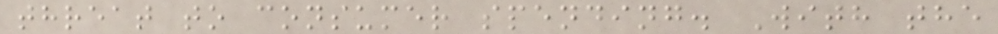threat to consumer spending. With the
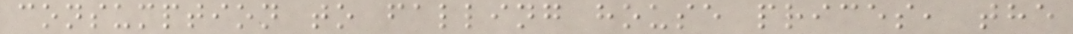consumption to falling house prices, the
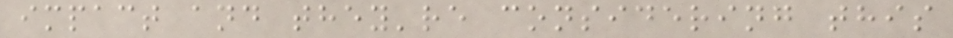impact and they're considering this
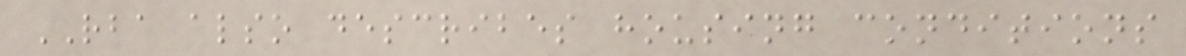RBA also describes housing conditions
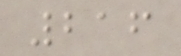216
